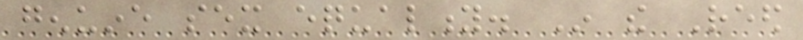genuine sex equality. In the Reed
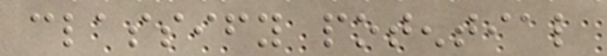classify potential
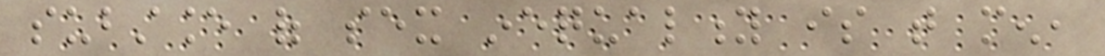substance of sex inequality is that men,
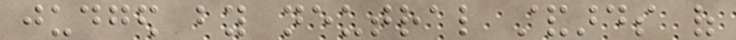judged by neutral standards of
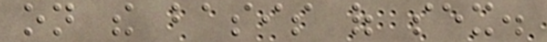on the basis of sex.
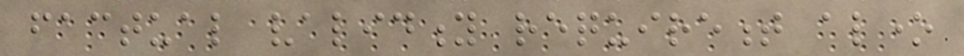factual validity requirement alone
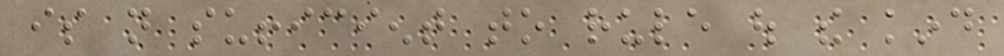is not sufficient to rule out the kind
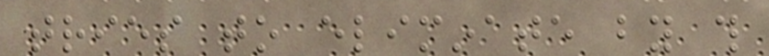tries to eliminate by this
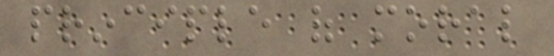principle of moral
